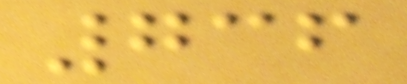736
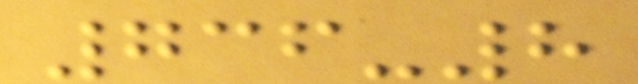736-8
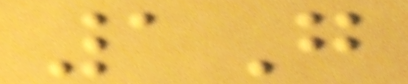1G
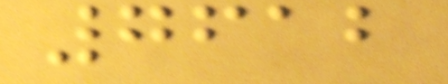7612
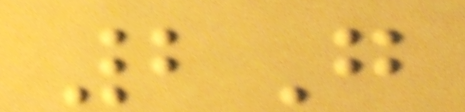2G
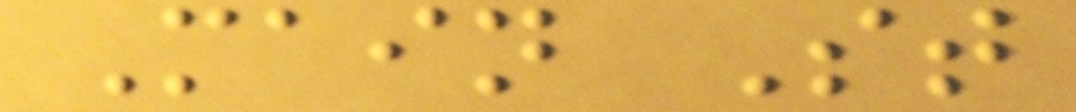Main St
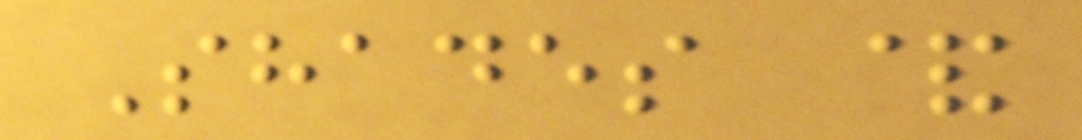Shades &
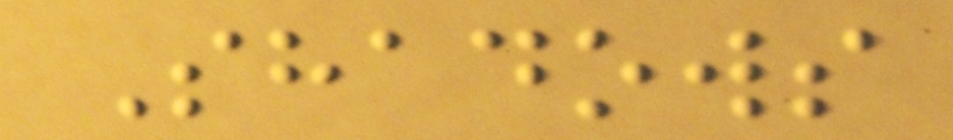Shadows
